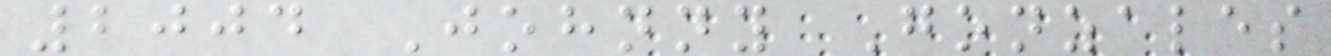2004 Johnny Gonzales
